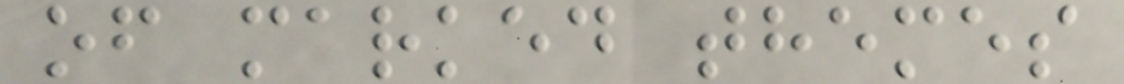of marked themes
